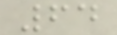64
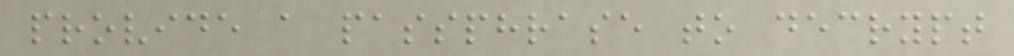provide a passphrase to decrypt
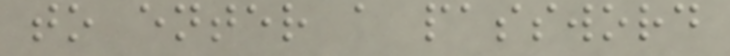to enter a password
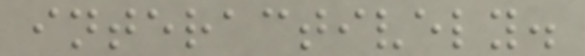interactively.
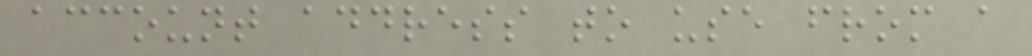account address to use from a
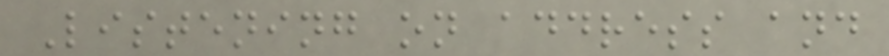Listening on address and
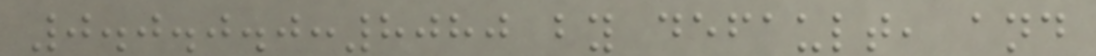0.0.0.0:8080 by default, and
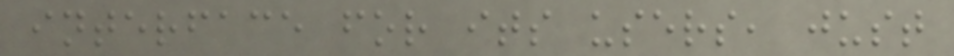interface for its users, just
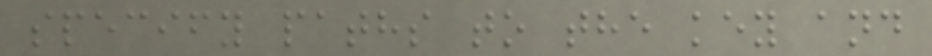specify paths to the key and
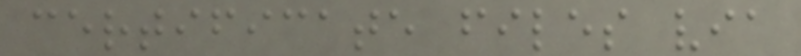certificate files via
